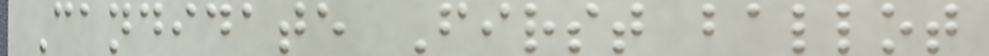Candidate First ballot
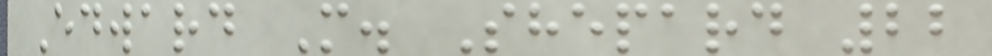Edward M. Shepard 22
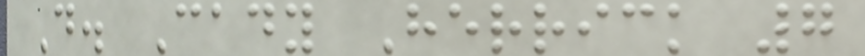D. Cady Herrick 7
